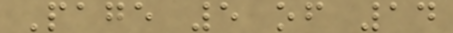Page 5 of 14
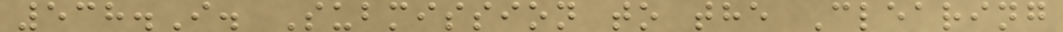538.I. Submission to the Clearing
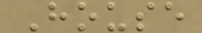House
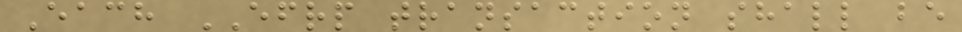Each EFRP transaction shall be
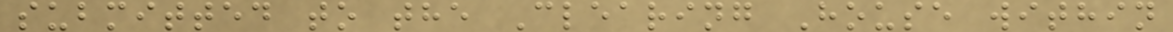submitted to the Clearing House within
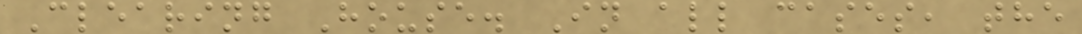Clearing House. In all cases, the
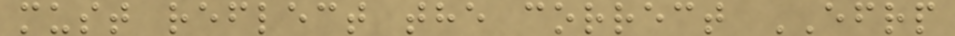must reflect the correct EFRP
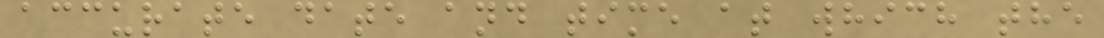accurate date and time at which the
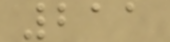211
